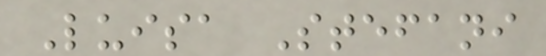Luisa Stefani
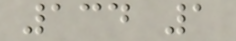134 1
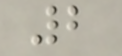2
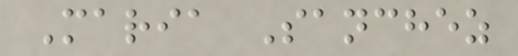Maria Sanchez
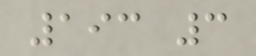193 3
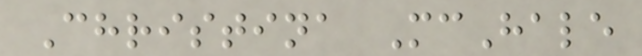Christina McHale
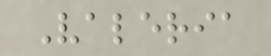Valeria
